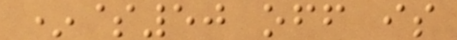*$50 off is
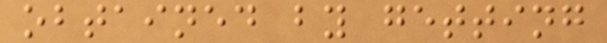obtained by getting
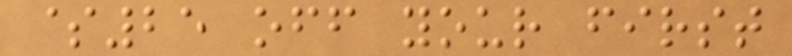$25 off your first
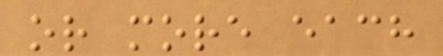or more each
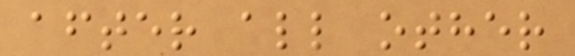after all other
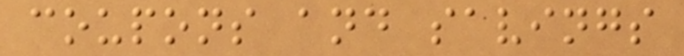coupons and savings
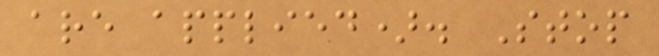are applied). Stop
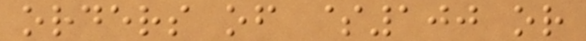orders of $100 or
